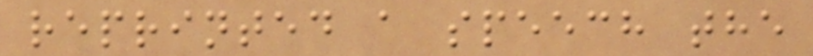reprinted a speech the
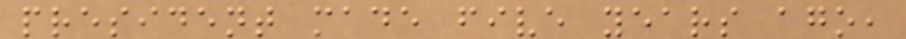president made five years ago,
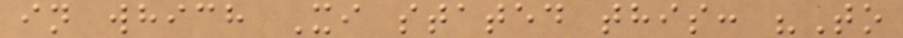in which Xi stated this: "To
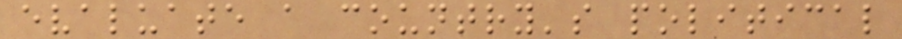evaluate a country's political
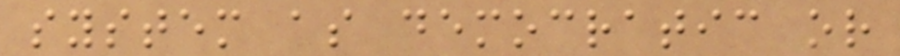system as democratic or
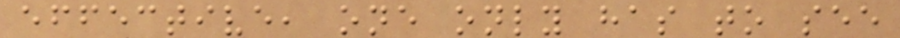effective, one only has to see
